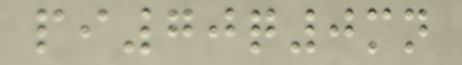pi70q0mn
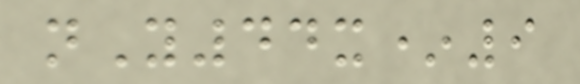nY44x*9
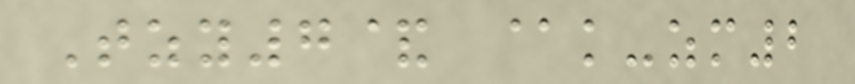Tzy7& @k-zm2
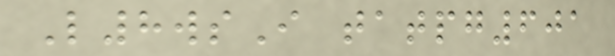L8wsI tatpg601
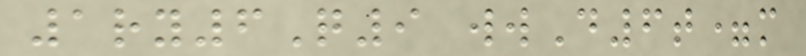1ry6Q9 wwD6t=m
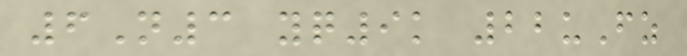6N3 yq9k 22uFz
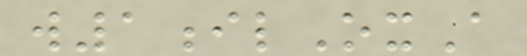w1ilOxA
